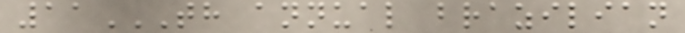11TH ANNUAL BRAZILIAN
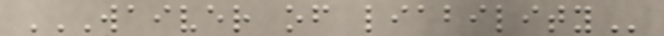WAIVER OF LIABILITY
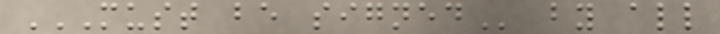MUST BE SIGNED by all
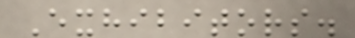Exhibitors.
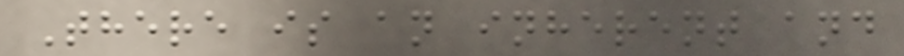There is an inherent and
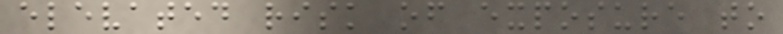elevated risk of exposure to
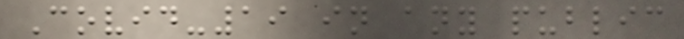Covid-19 in any public
